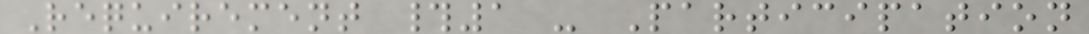Requirement #1 - Participation
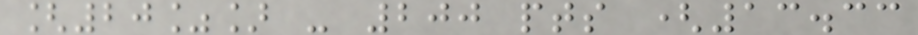[20%] - 200 pts (13.33
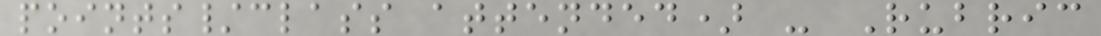points/class attended) - Rubric
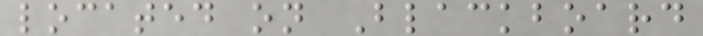located on Blackboard
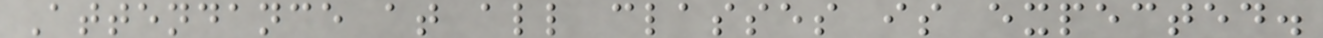Attendance at all classes is expected.
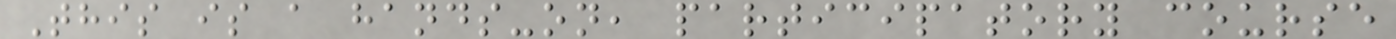This is a hands-on, participatory course
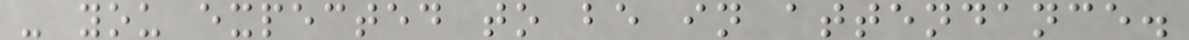- you expected to be in attendance.
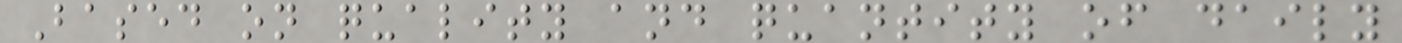Based on quality and quantity of daily
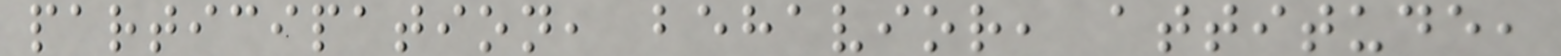participation, behavior, attitude,
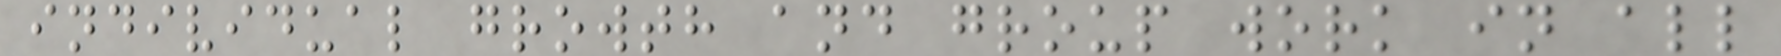individual growth and group work in all
